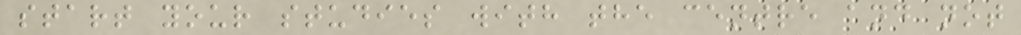start your studies with the centre and not
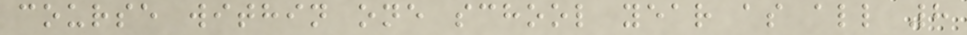course within one school year as all 8
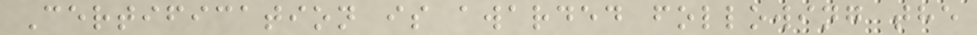Certification is awarded following the
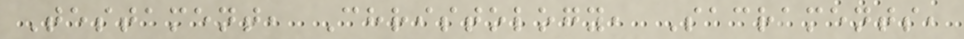Testament, Christology, Sacraments,
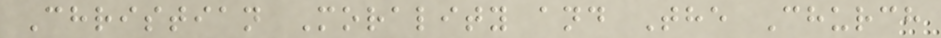Christian Morality and The Church
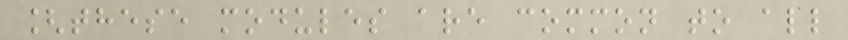[these modules are common to all
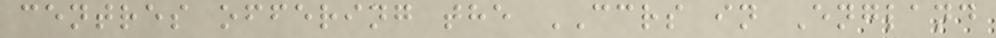centres offering the CCRS in England
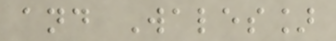and Wales]
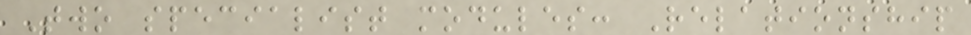Two specialist modules: Relationship
